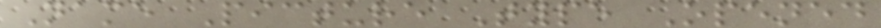Name Picture Type Opened
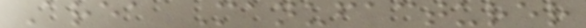Area Manufacturer
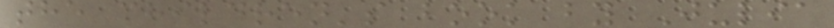the children's book by Julia
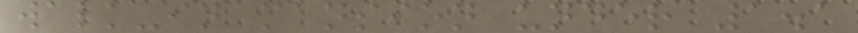walk-in mansion under 1.1
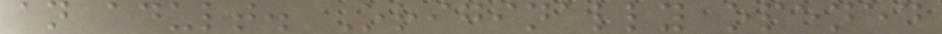an adult. Originally opened
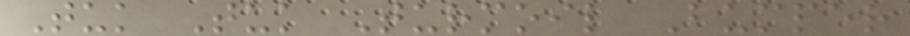Tuk Tuk Turmoil Bumper
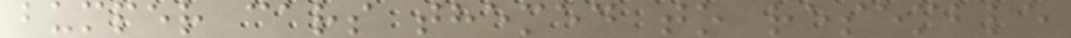bumper cars themed to resemble
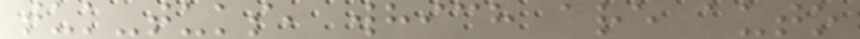tuk-tuks, which are auto
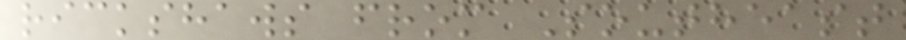rickshaws from Southeast
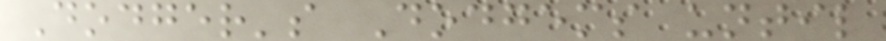Dodger's Dodgems until
